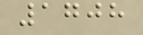1708
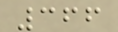366
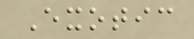Exotic
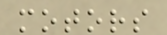motors
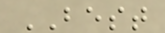BEST
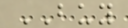BUY
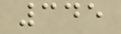345
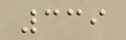339
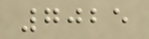7025
